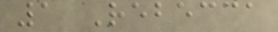1 Rebecca
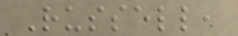Russell,
